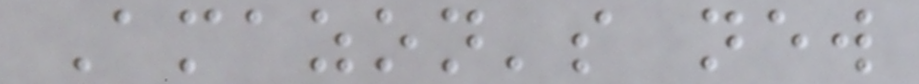Amazon's new
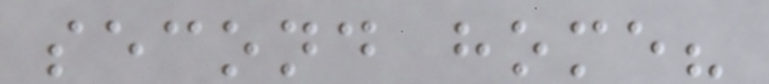second home?
